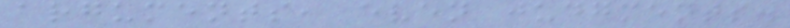arguments, even judgments.
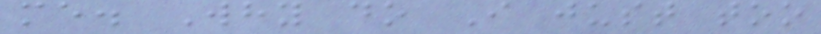me. Why do I just too
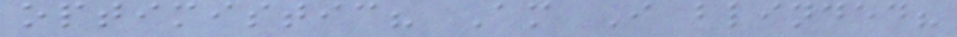optimistic? Am I blinded?
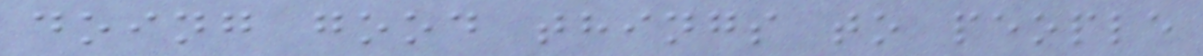doing good things to people
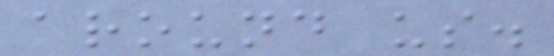around us.
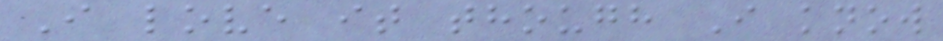I love it though I know
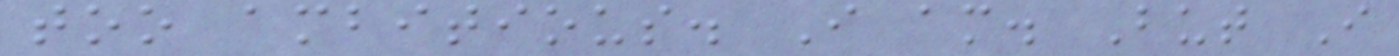too ambitious. I am. But I
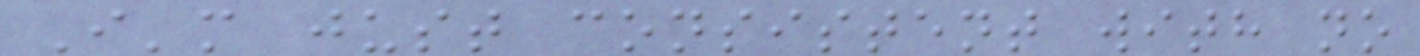I'm just consistent with no
